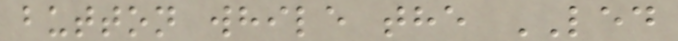button while the LED
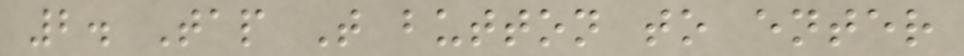2. Tap T button to enter
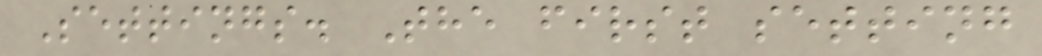Settings. The first setting
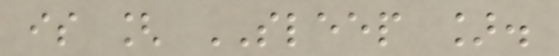is [ SLEEP ].
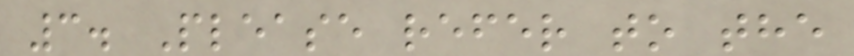3. Please refer to the
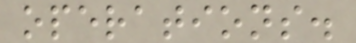operations.
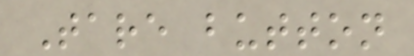Tare button
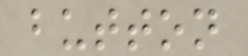button
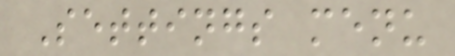Settings menu
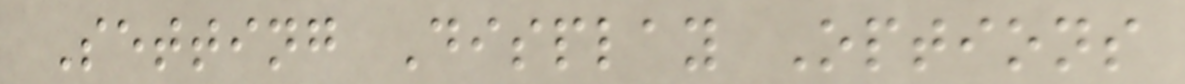Setting Display Options
